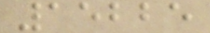15225
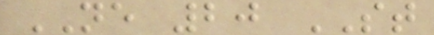NE 20 ST
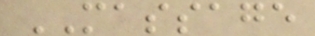MASSAGE
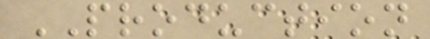PRODUCTION
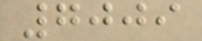7009
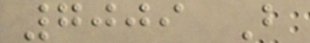7009 B
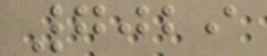7029
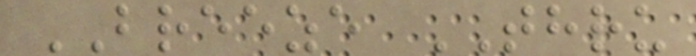BREEZE THRU
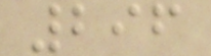296
